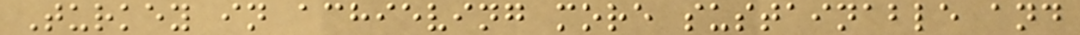Turkey in achieving more sustainable and
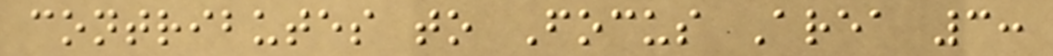contributes to Focus Area 3:
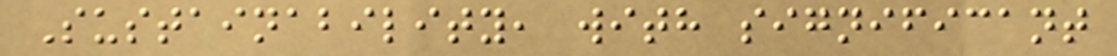Sustainability, with significant
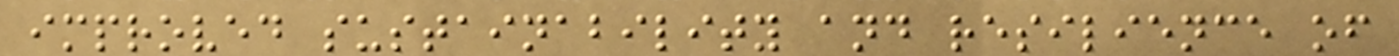improved sustainability and resilience of
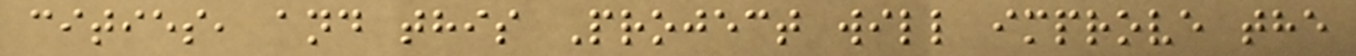cities, and this Project will improve the
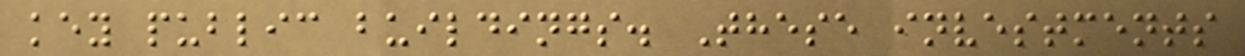key public buildings. These investments
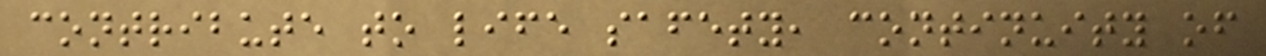contribute to life safety, continuity of
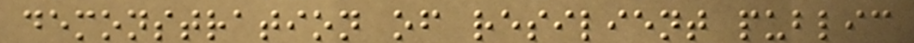demonstration of resilient public
